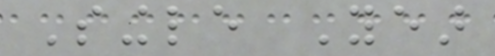Single Year
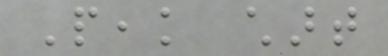Peak chart
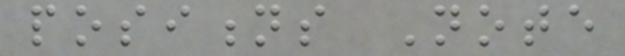positions Note
